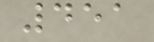451
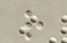r
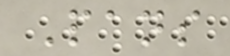Pans
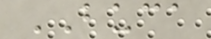BUCA
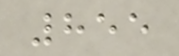855
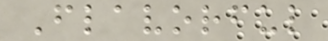Flavorful
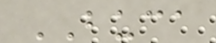BUCA
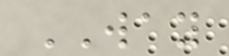WAY
